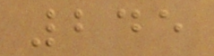245
